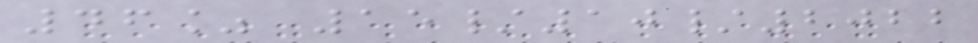46% 15/10/2022
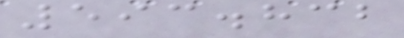593.832
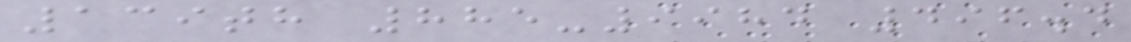139th 885-9984 496.4
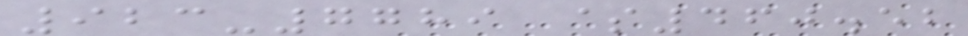923-7789 $460.52
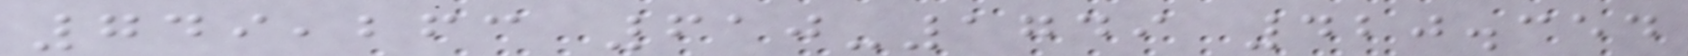749,263 610-1749 420.354
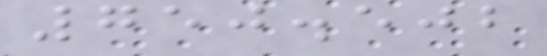750.502
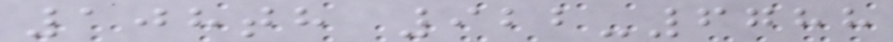108th 922-6788
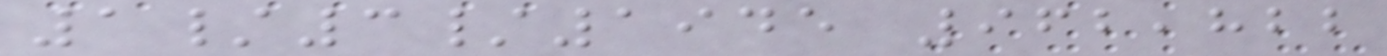1/3/1945 962,822
